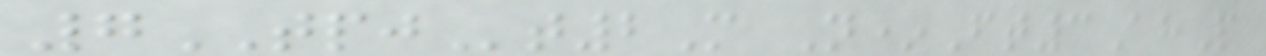7TPJt2M N*Ft3AhP
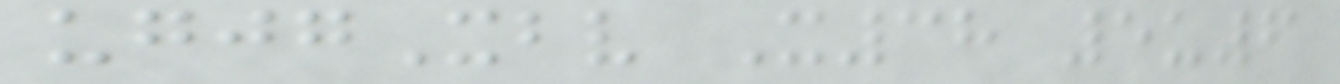ugjgXbv X38 5u6
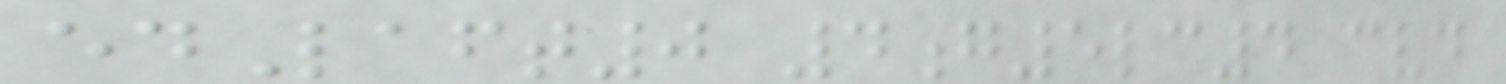edLaft0 4g5lc4 cvd
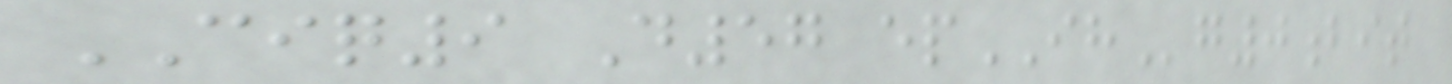CIQ9 D57 epIHg0bit
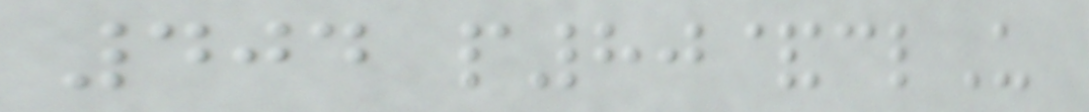404 p80&clU
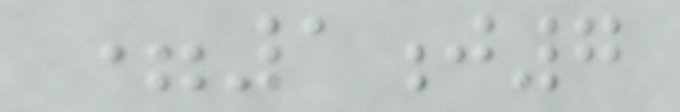=1j7
